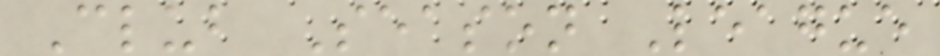Club Season League
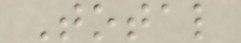Total
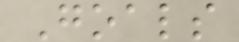Goals
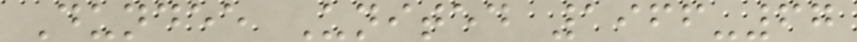Dundee United 1966-67
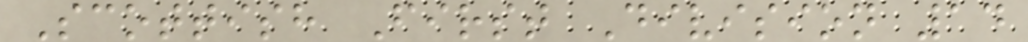Scottish First Division 14
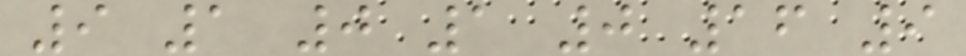9 1 0 1 0 16 9
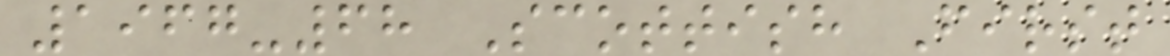1967-68 Scottish First
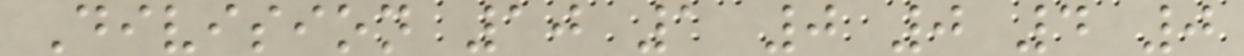Division 10 1 0 0 4 0
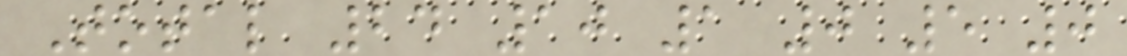Total 24 10 1 0 5 0
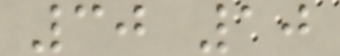30 10
